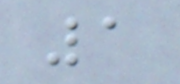1
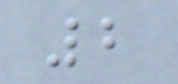2
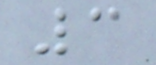3
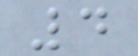4
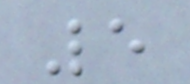5
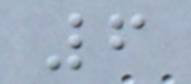6
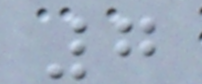7
